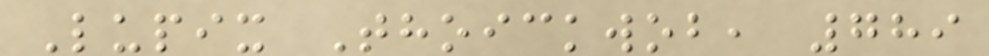Lupix Thoickwob, 789
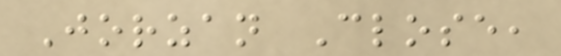Jorzan Close,
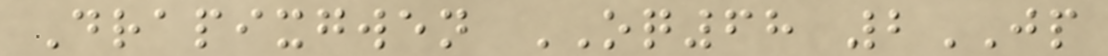Drapixgwen OQ68 2JP
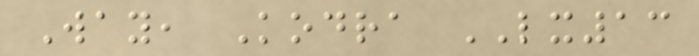Way, Kodra LX13
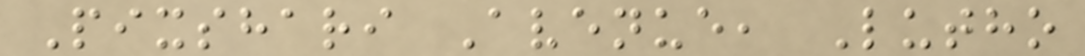Pixshari Avenue, Lutho
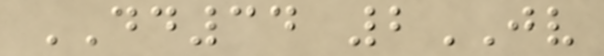DD34 2JV
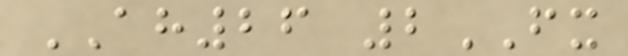AH26 2FX
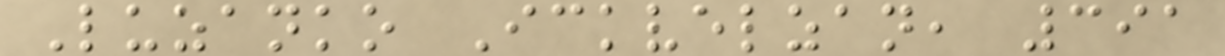Luzanko Ickvelzan, 391
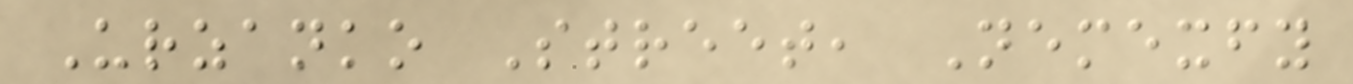Urzanko Street, Nemexfy
